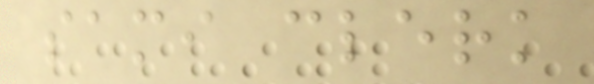sami clerk
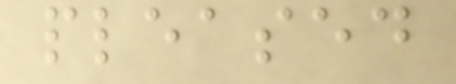pleased
